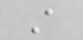A
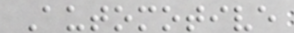Automotive
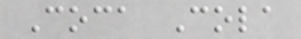Coca Cola
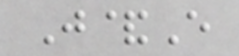J&E
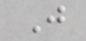J
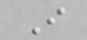I
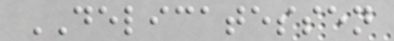DELICATESSEN
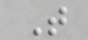T
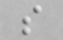s
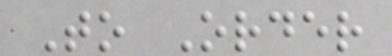To Order
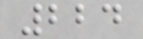224
